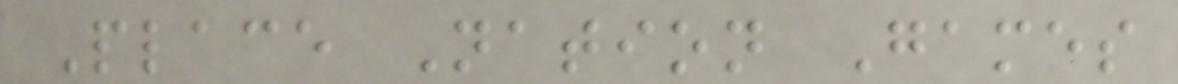Place Nation Games
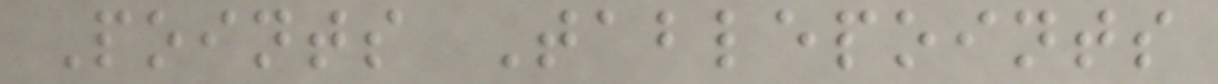Points Tablepoints
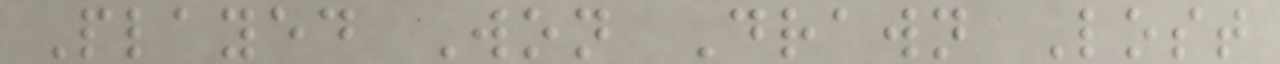Played Won Drawn Lost
